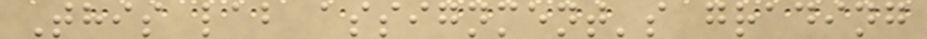This lab assignment's grading
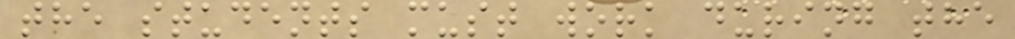the students must work during the
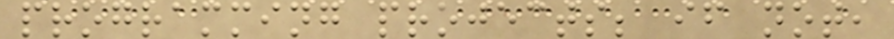programming projects; if not,
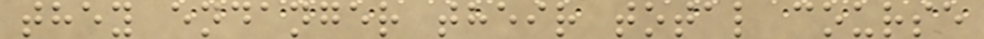they endanger their total course
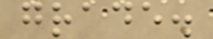grade.
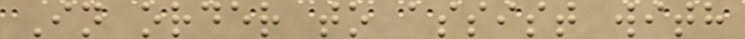In order to assist with
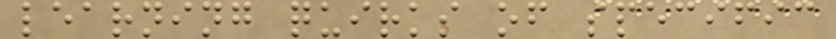learning quirks of specific
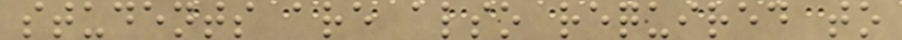students are also required to
